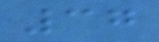37
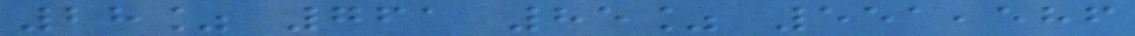28% 761 85% 551,586
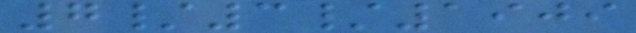7/3/1909
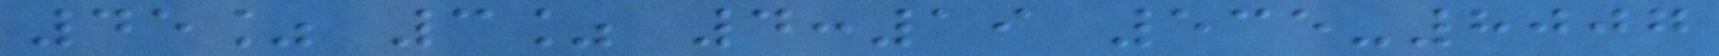45% 3% 4:19 535-8007
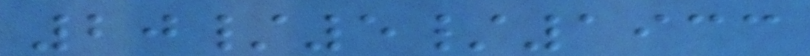20/5/1933
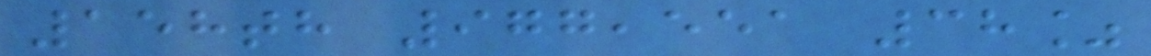158th 977,551 38%
